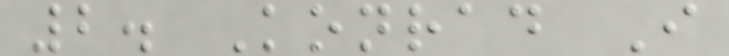2. Konrad I
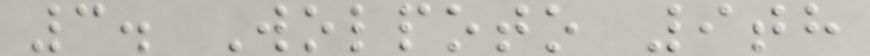3. Wolpoto 9th
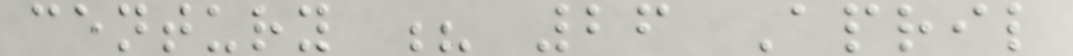century ? 26 April
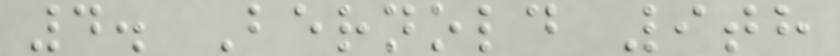4. Bernold 9th
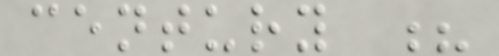century ?
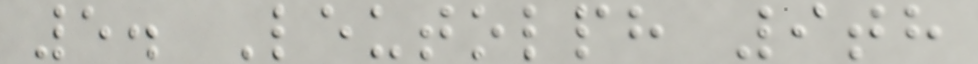5. Leutolph 9th
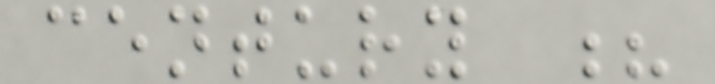century ?
